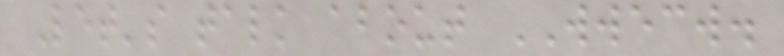Let's talk about WWECW.
